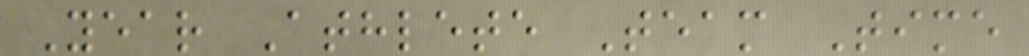Year Athlete Team Time
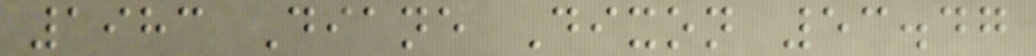1983 Diane Dixon 53.47
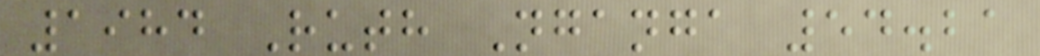1984 Ruth Nganga 54.21
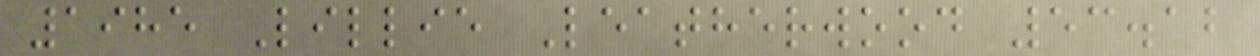1985 Lillie Leatherwood 53.12
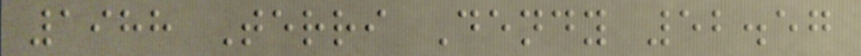1988 Terri Dendy 52.57
